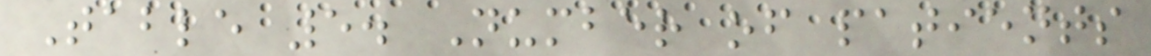Table 5. Number of patients
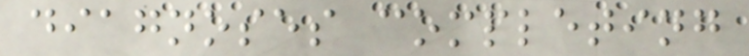diagnoses completing
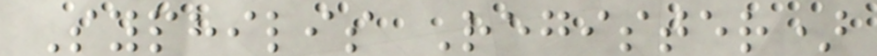Syphilis Register)
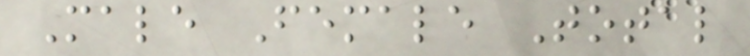Male Female Total
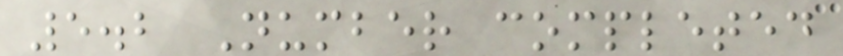5.2 Number completed
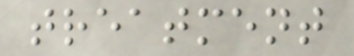treatment
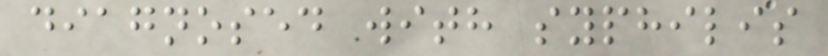diagnosed with syphilis
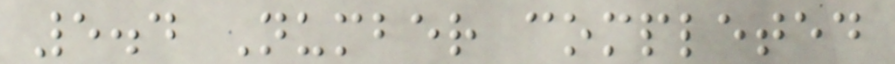5.4 Number completed
